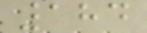184
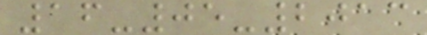16-05-2013
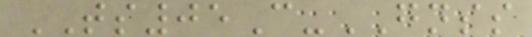TS05C-GNSS
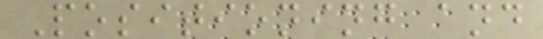Positioning and
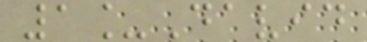1_David
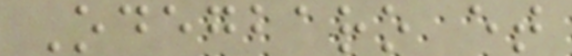Odegbaro et
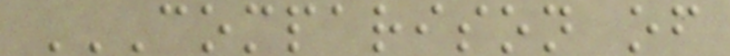COMPARISON OF
